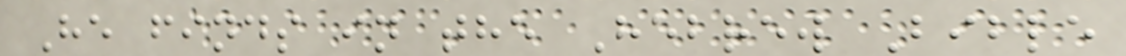He finds in the Hebrew Bible
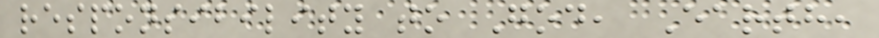responsibility to God, Earth,
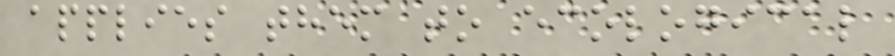applies them to ecological
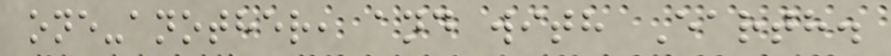one-another, and with Earth.
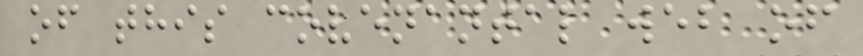of this covenantal web of
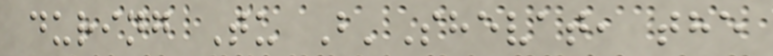during Tu B'Shevat, the
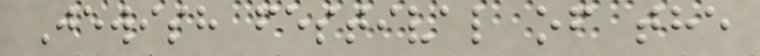Jewish festival of the
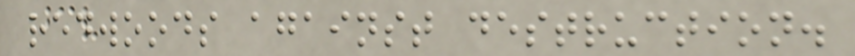redwoods against destruction.
